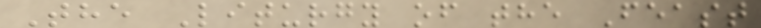The Liturgy of the Feast
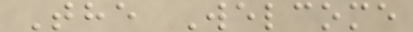The Welcome
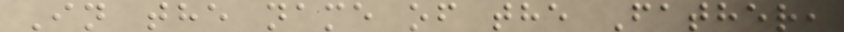In the name of the Father,
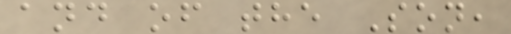and of the Son,
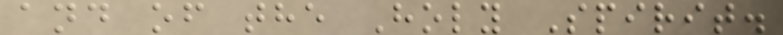and of the Holy Spirit.
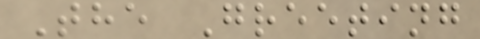The Greeting
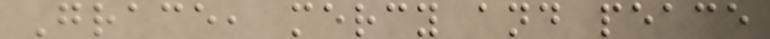Grace, mercy and peace
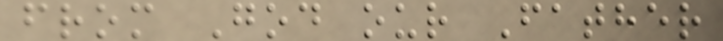from God our Father
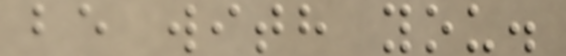be with you.
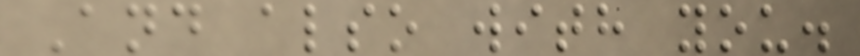And also with you.
